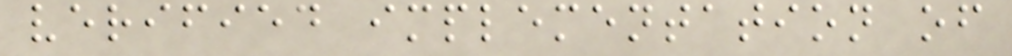verified implementation of
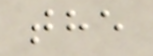the
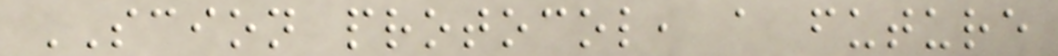SCION protocol, a future
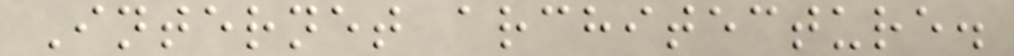Internet architecture.
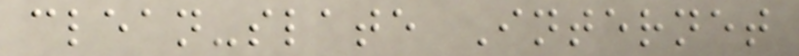clean-slate Internet
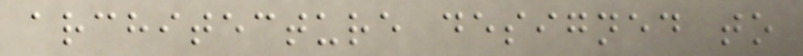architecture designed to
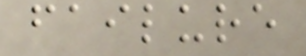failure
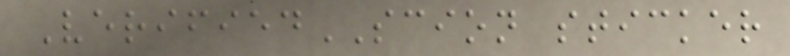VerifiedSCION sticker
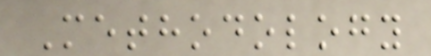Methodology
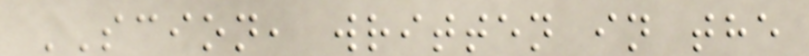SCION, written in the
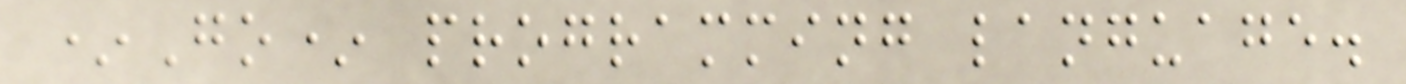*Go* programming language.
